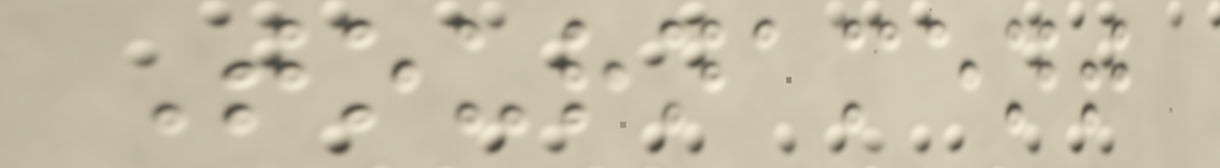Tournament
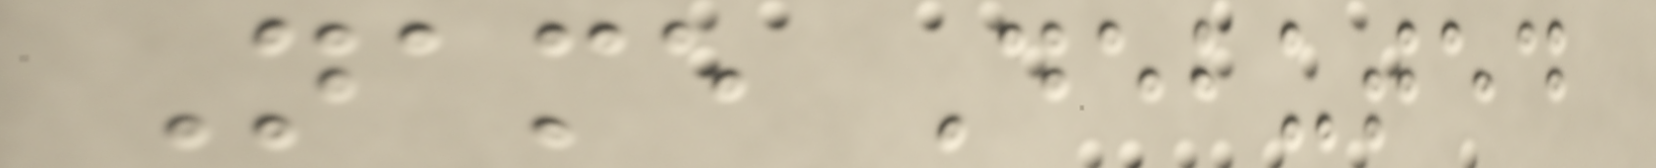Name Debuted
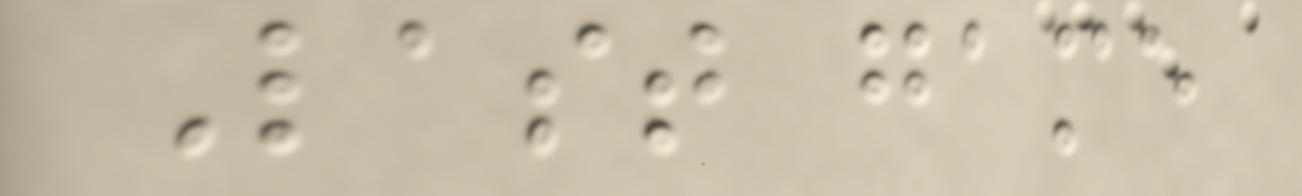Last game
